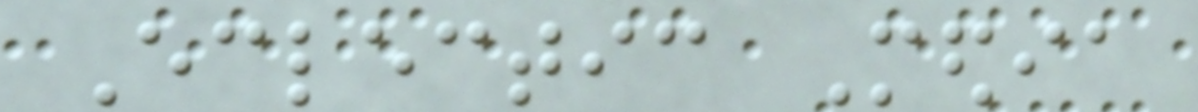Eclectic Media
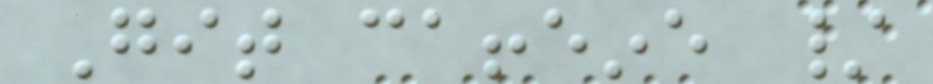Git caffeine /
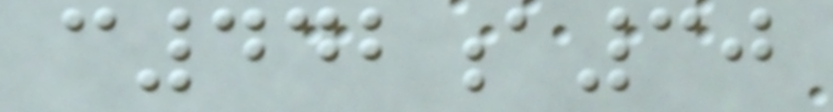c442a30
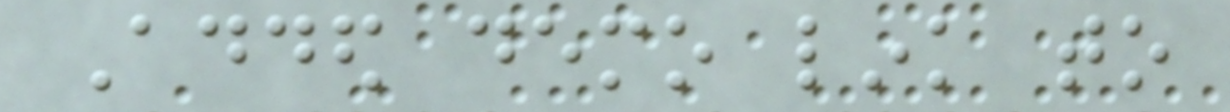Added demo link to
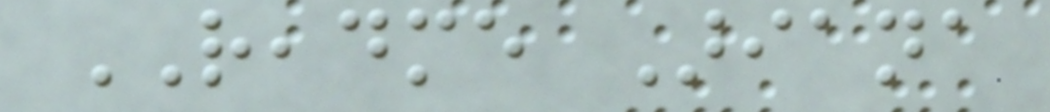README Ariana
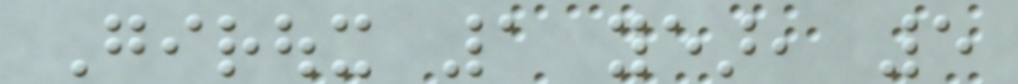Giroux 1 year, 5
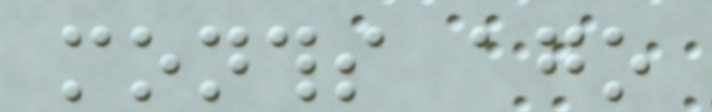months ago
